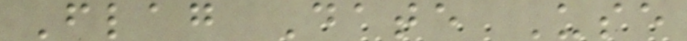Flag Date Use
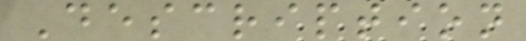Description
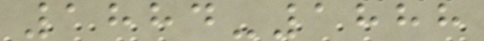1884-1888
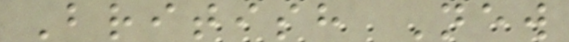British New
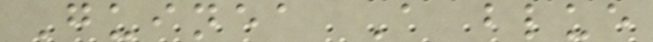Guinea A blue
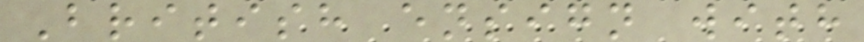British ensign with
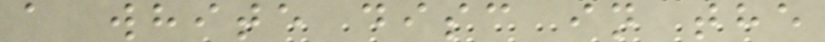a white disc in the
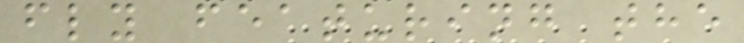fly featuring the
